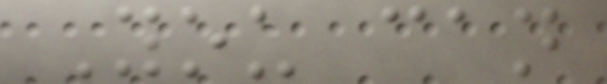You can
